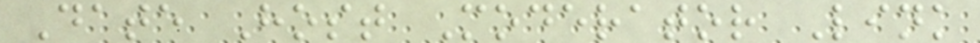Date Host Moderator Link
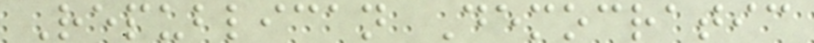Republican Democratic
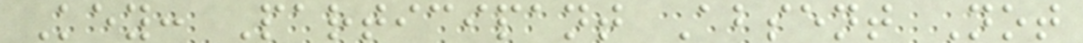Key: Participant Absent Not
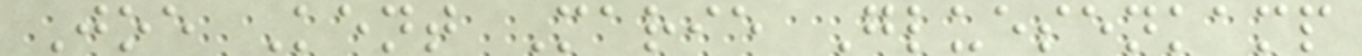Joe Kent Marie Gluesenkamp
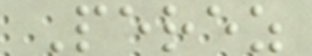Perez
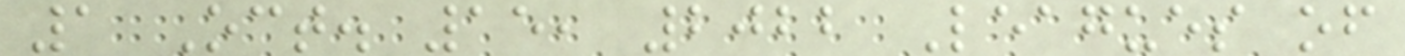1 Oct. 15, 2022 Leagues of
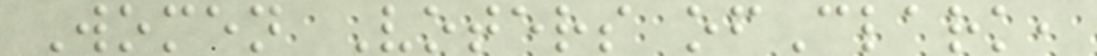Women Voters ofClark,
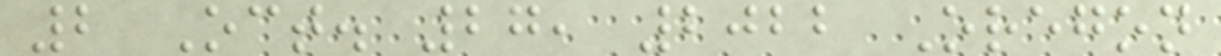2 Oct. 27, 2022 Oregon
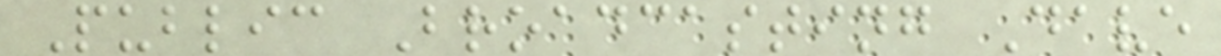Public Broadcasting Dave
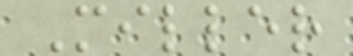Miller
